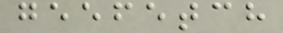geefetch
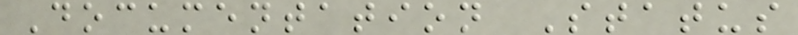Documentation Status
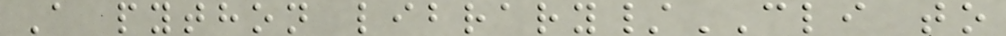A python library/CLI to
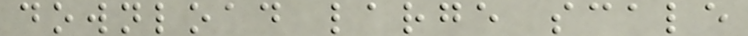download large scale
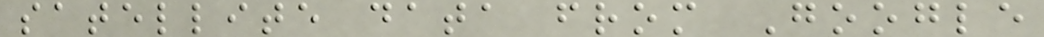satellite data from Google
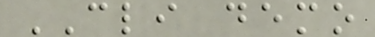CLI demo
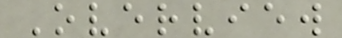Overview
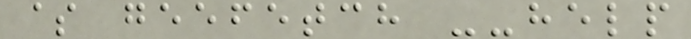$ geefetch --help
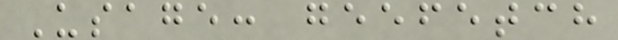Usage: geefetch
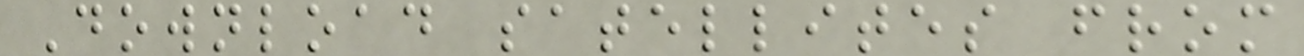Download satellites from
